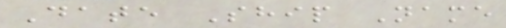Date Ship Name
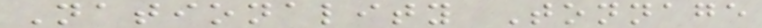Nationality Tonnage
